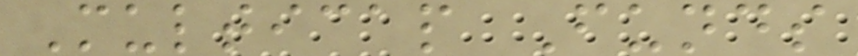Multicap Funds
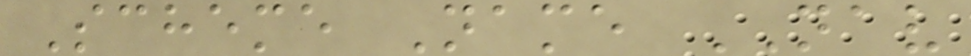Scheme Name NAV
